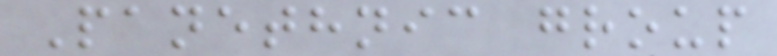Panethnic group
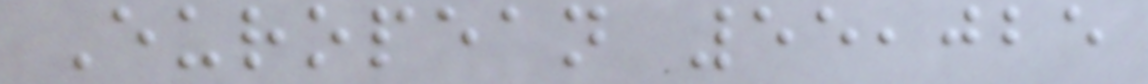European 55,025
